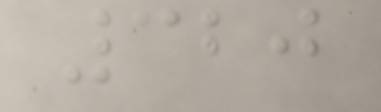320
